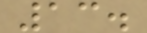13.
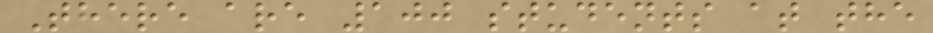There are 100 students at the
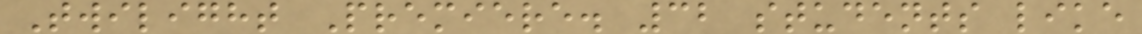Twilight Premiere. 32 students like
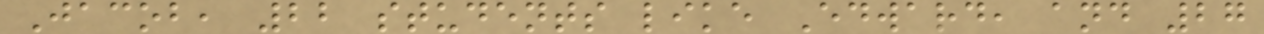Jacob, 22 students like Edward, and 27
